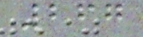267
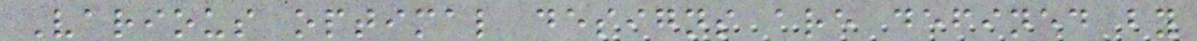Various optimal designs are defined by
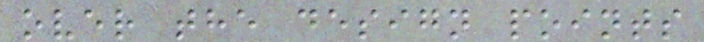over the design points
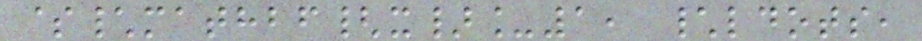$\mathbf{x}_1, \ldots,
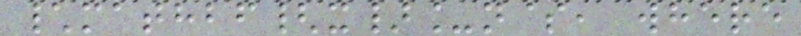\mathbf{x}_n$, where
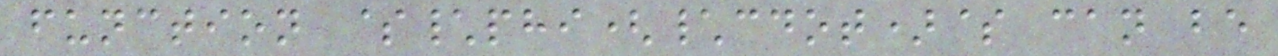function $\phi(\cdot)$ can be
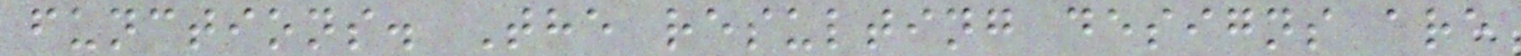functions. The resulting designs are
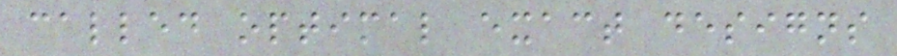called optimal exact designs
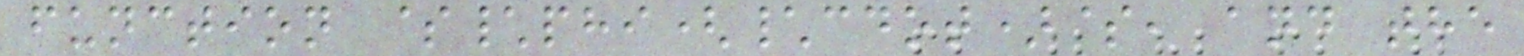function $\phi(\cdot)$, and the
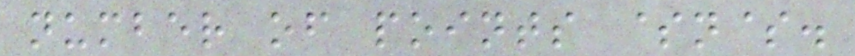number of points $n$.
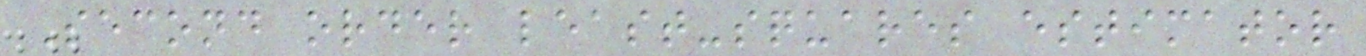Second order least-squares estimator
